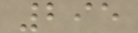295
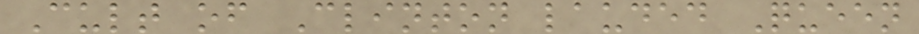Cult of Clinton lauded Queen
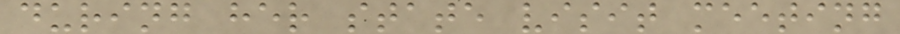during her state visit meeting
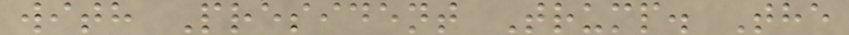with President Trump. The
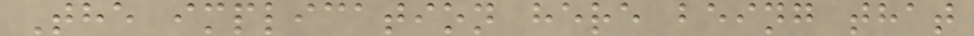The implication here being that
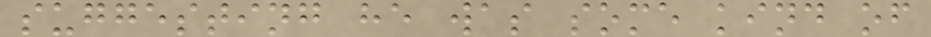suggesting he was some kind of
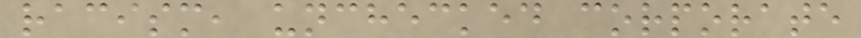racism, unchecked corporate
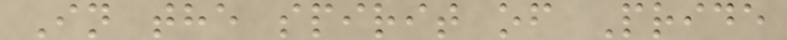In the spirit of Pride
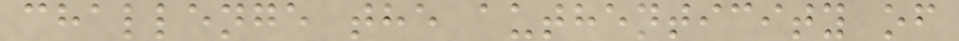challenge the authenticity of
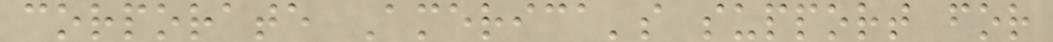corporate America's support for
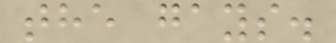the gays.
